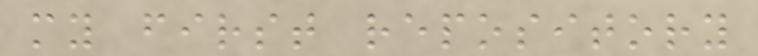my first repository
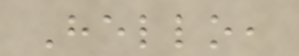Hello,
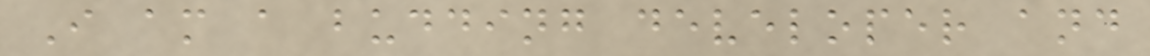I am a budding developer and
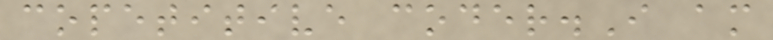copetitive coder.I am
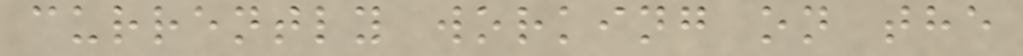currently working on the
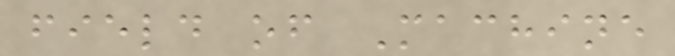field of Machine
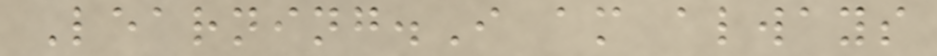Learning.I am always
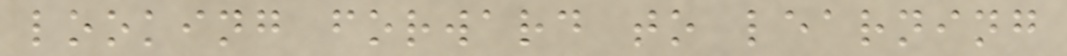looking forward to learning
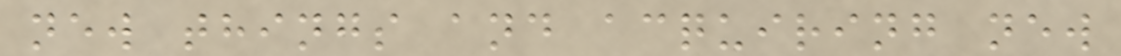new things and acquiring new
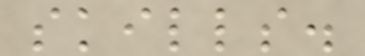skills.
